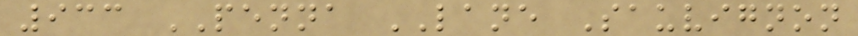933 PENNA LANE Sauvignon
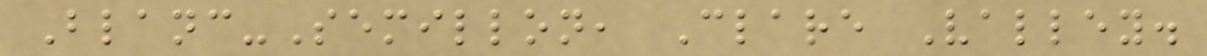Blanc-Semillon, Clare Valley.
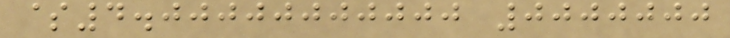$4.00000000000 0000000
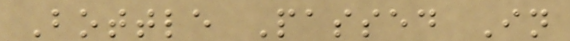Bottle Passed In
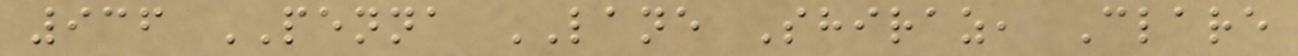936 PENNA LANE Shiraz, Clare
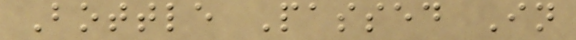Bottle Passed In
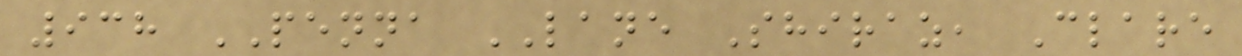938 PENNA LANE Shiraz, Clare
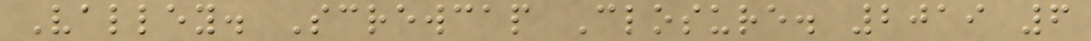Valley. Screwcap Closure. 2019 6
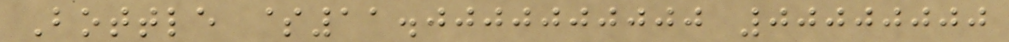Bottle $11.0000000000 00000000
